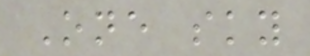One sky
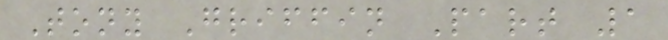Tony Griffin Part 1
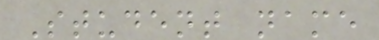Student name
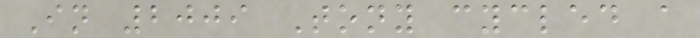In 2009 Tony cycled a
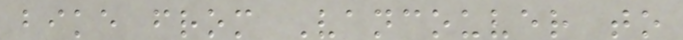bike from Vancouver to
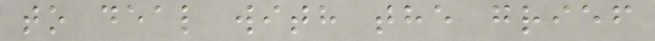to deal with the grief
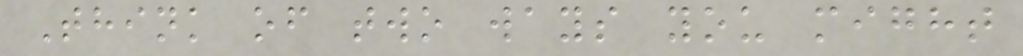Think of two ways you might
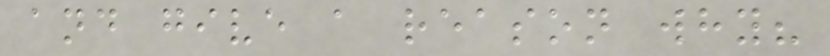and give a reason why?
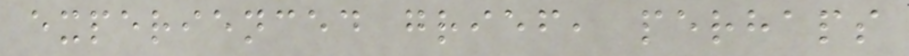experienced grief, perhaps
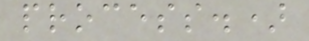process.)
